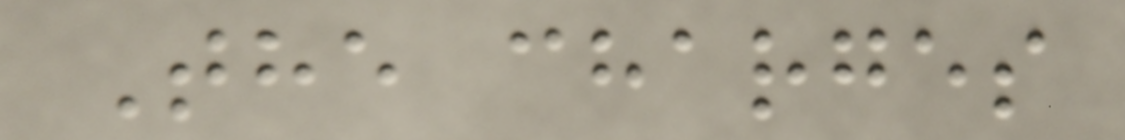The charges
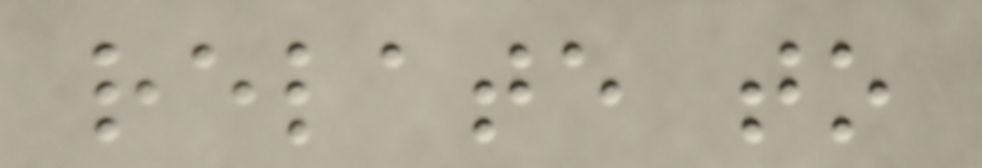relate to
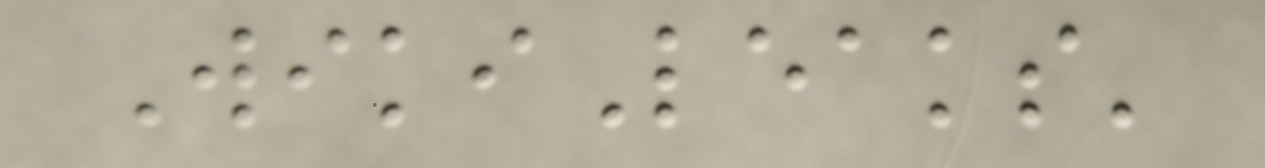WikiLeaks'
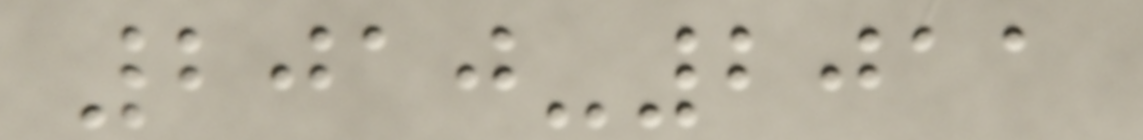2010-2011
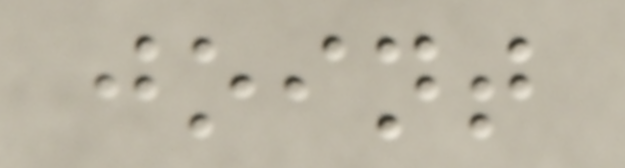joint
